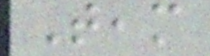Team
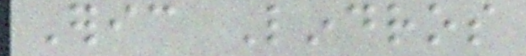Eric Lindros
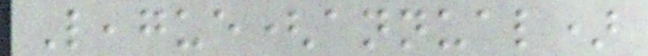League(annual)
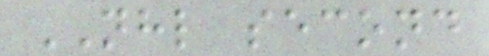NHL second
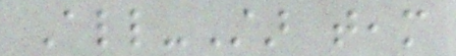All-Star team
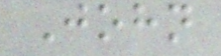John
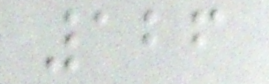126
